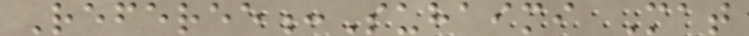Referee:Suhaimi Mat
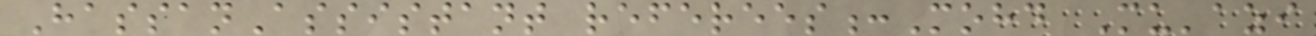HassanAssistant referees:Mohd Mu'azi
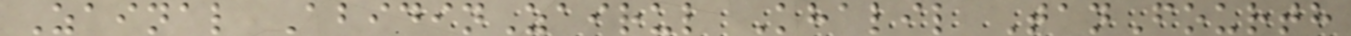Zainal AbidinZairul Khalil TanFourth
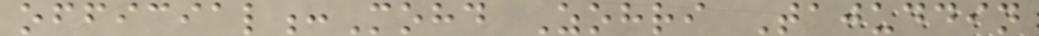official:Mohd Zohri Tajuddin
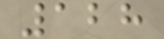128
